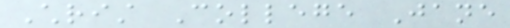Christ College Jane
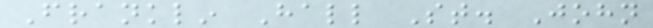Franklin Hall St. John
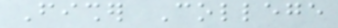Fisher College
